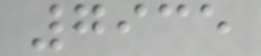7935
